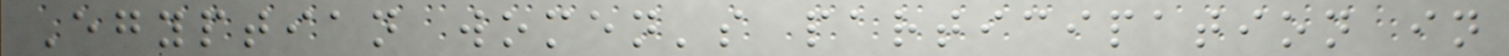Egyptian women's participation in
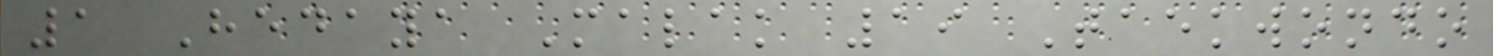1 Hedaya Malak 19 Taekwondo
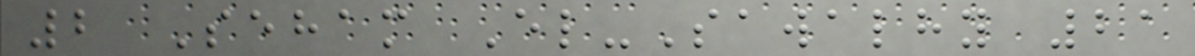2 Seham El-Sawalhy 21
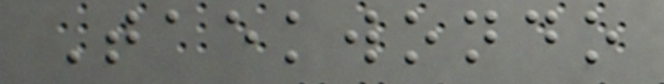Taekwondo
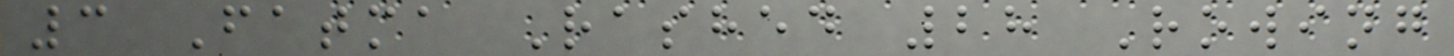3 Fatma Rashed 28 Rowing
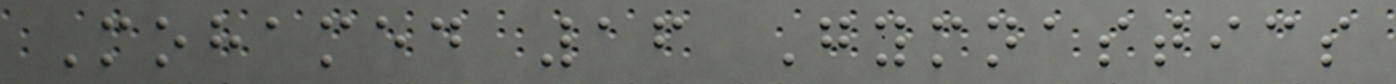Mohamed 16 Gymnastics
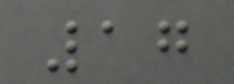17
